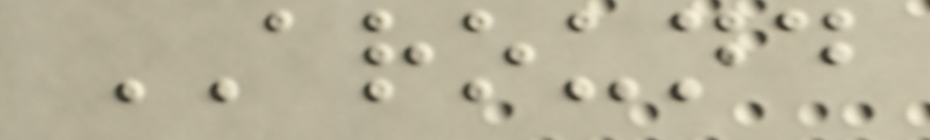AROUND
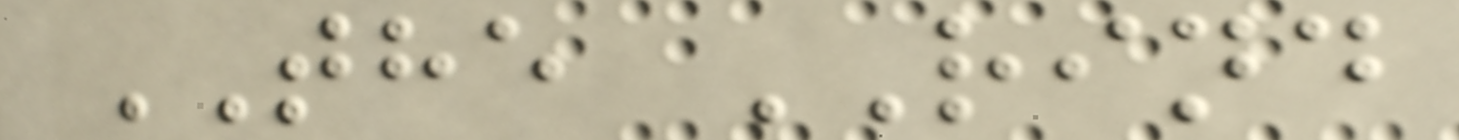THE RIND
